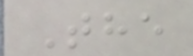The
